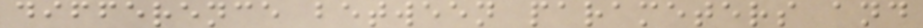difference between parameters and
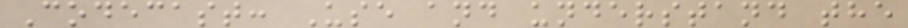Codecast: Use and understand the
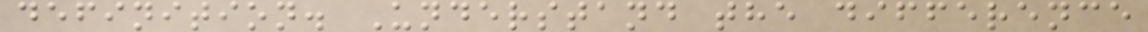definition. Understand the difference
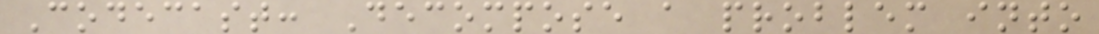Codecast: Decompose a problem into
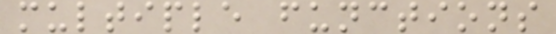multiple functions
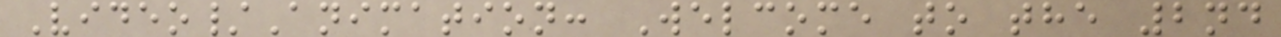Video/Animation: Welcome to the 2nd
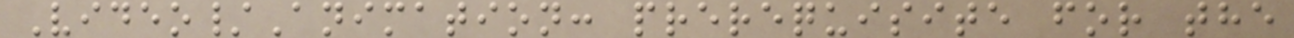Video/Animation: prerequisite for the
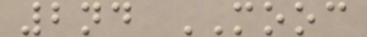2nd MOOC
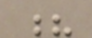?
